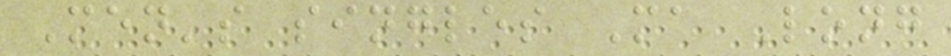Men's singles Ma Long
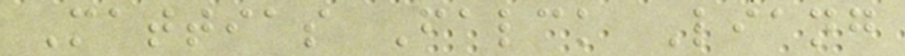Mattias Falck Liang
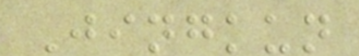Jingkun
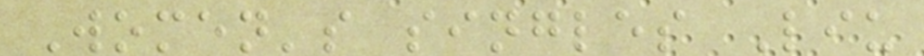Women's singles Liu
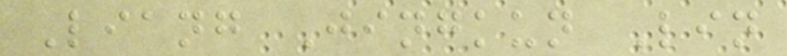Liang Jingkun Lin
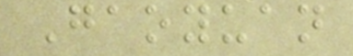Gaoyuan
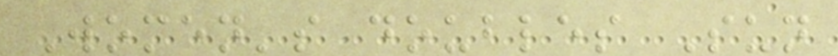Women's doubles Sun
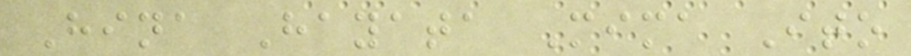Hina Hayata Mima Ito
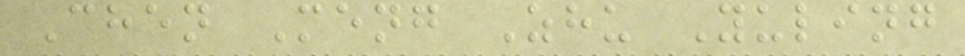Chen Meng Zhu Yuling
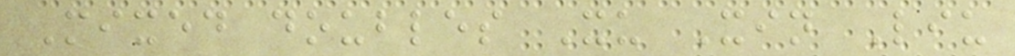Mixed doubles Xu Xin Liu
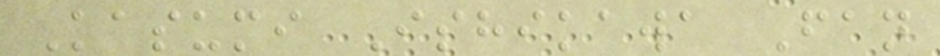Kasumi Ishikawa Fan
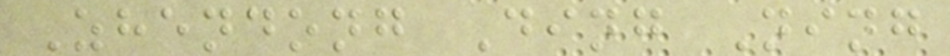Zhendong Ding Ning
